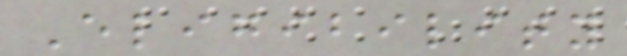Eligibility
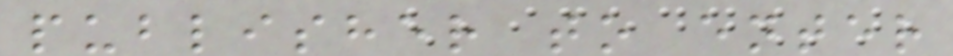publisher to enter
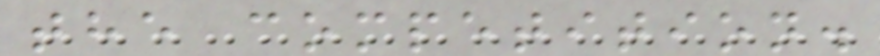the competition.
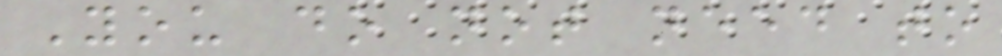You do not need to
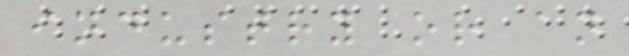industry or an
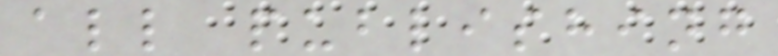all publishing
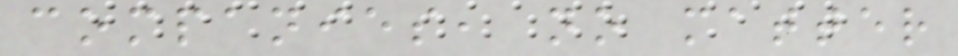companies, no matter
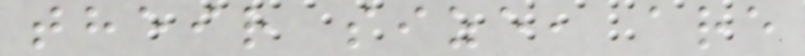their size, are
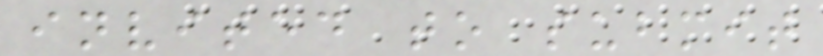invited to submit
